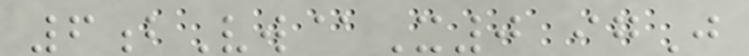6bVw@X0 igJ
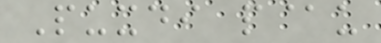Puxdi p@u
